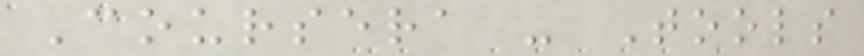Coursera - Tools
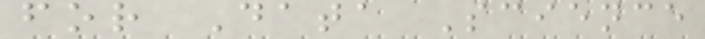for Data Science
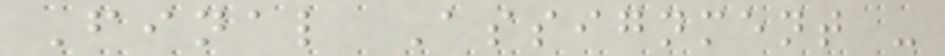Final Assignment -
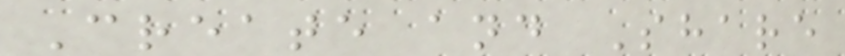Create and Share
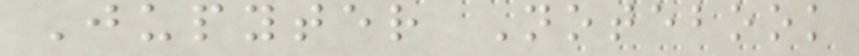Jupyter Notebook
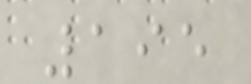195
